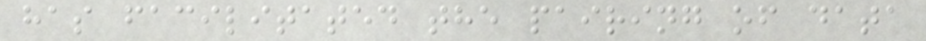has facilitated the pairing of data
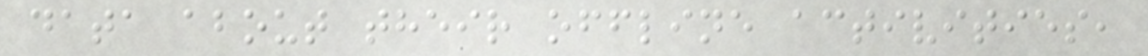data about their offline activities,
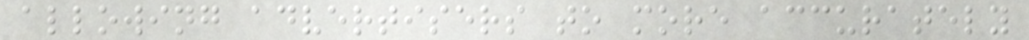allowing advertisers to more accurately
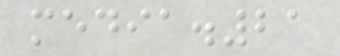media.21
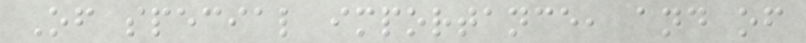Of special importance, and of
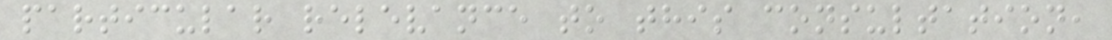particular relevance to this consultation,
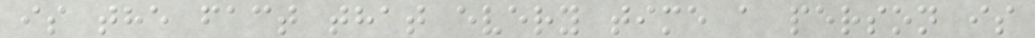is the fact that every time a person is
